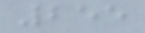255
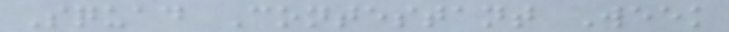Squad Contestant Week
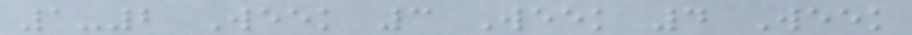1-2 Week 3 Week 4 Week
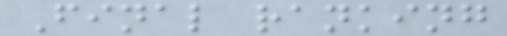Final ranking
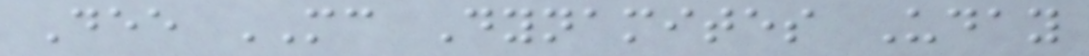Dee MC Dynamites Uday
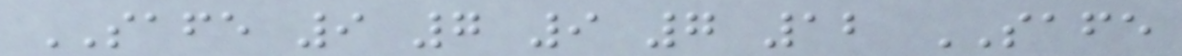SAFE 9 7 9 7 12 SAFE
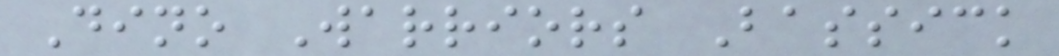Dino Warriors Bassick
